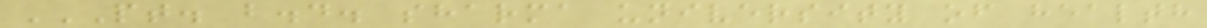PT. B.D. SHARMA UNIVERSITY OF HEALTH
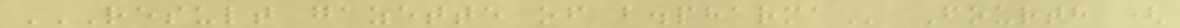RESULT GAZETTE OF B.PHARMA Fourth (
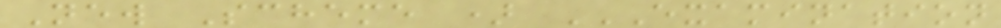New Scheme ) EXAMINATION
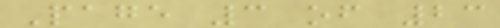Page 3 of 23
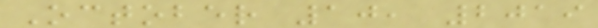October 10, 2019
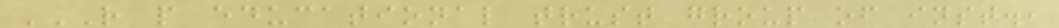R P EDUCATIONAL TRUST GROUP OF INST.,
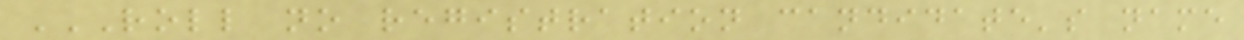ROLL NO REGISTRATION CANDIDATE'S NAME
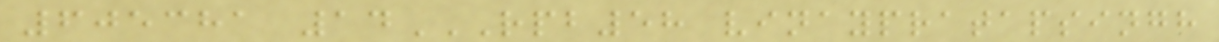605381 14RPB58 VINAYPRATAPSINGH
